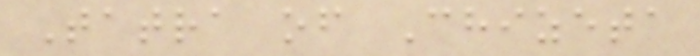Tatra of Chizeta
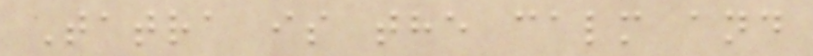Tatra is the calm and
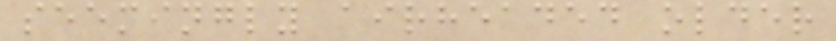seemingly airheaded older
